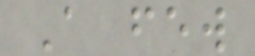A few
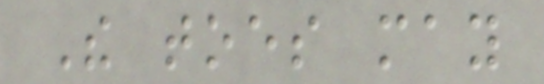The toes may
